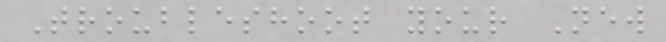Troubleshoot your New
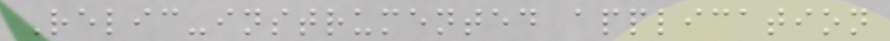Relic-instrumented application
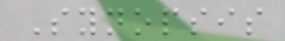Synopsis
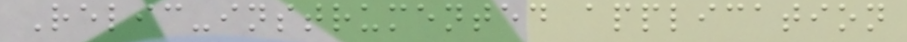Relic-instrumented application
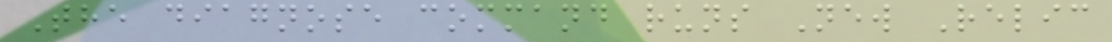The diagnose command runs New Relic
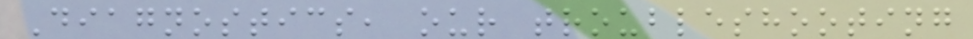Diagnostics, our troubleshooting
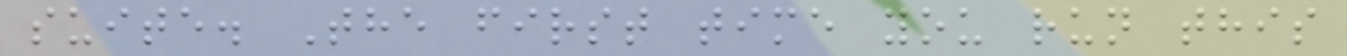suite. The first time you run this
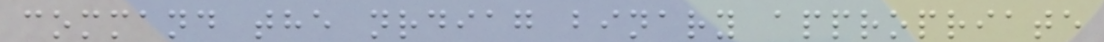command the nrdiag binary appropriate
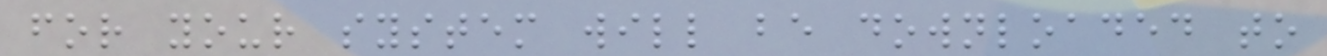for your system will be downloaded to
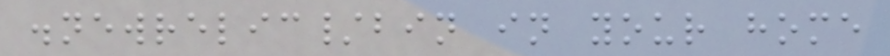.newrelic/bin in your home
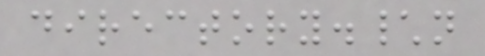directory.\n
